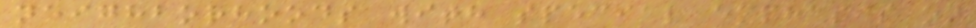neighborhoods with special emphasis on
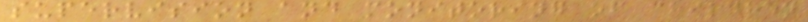supervision and monitoring of children
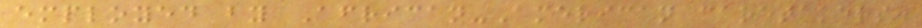employed by African-American caretakers.
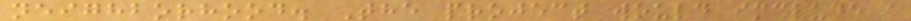neighborhood. The project would include a
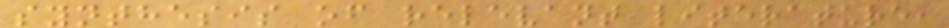synthesis of relevant literature,
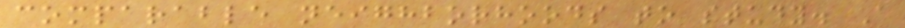comparable neighborhoods to study. A
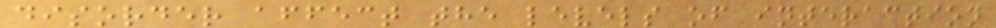disorder affect the levels of interaction
